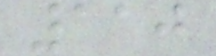110
